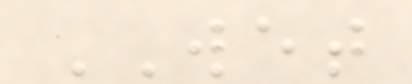WET
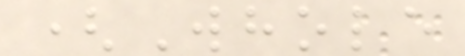(Whole
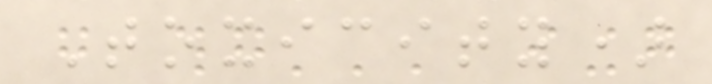Toxicity)
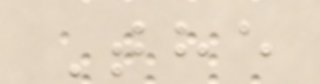The
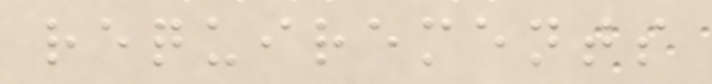requirements
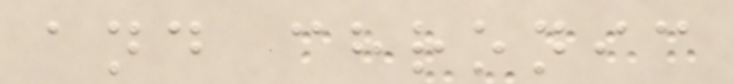and chronic
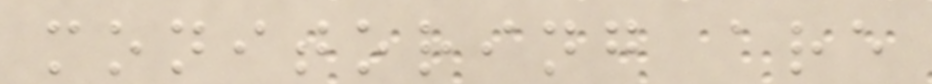monitoring are
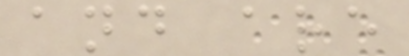and are
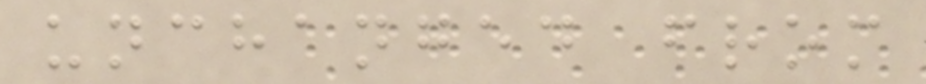unchanged from
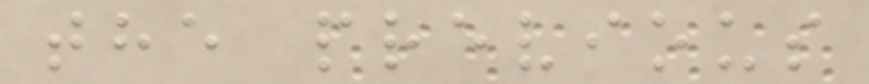the previous
